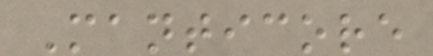Manticore
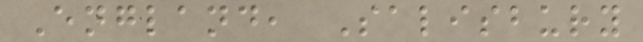England, Salisbury
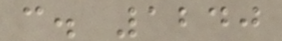c. 1240
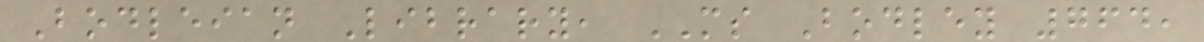Bodleian Library, MS Bodley 764,
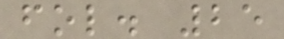fol. 25
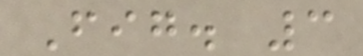Fig. 3
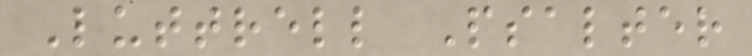Luttrell Psalter
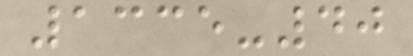1335-40
